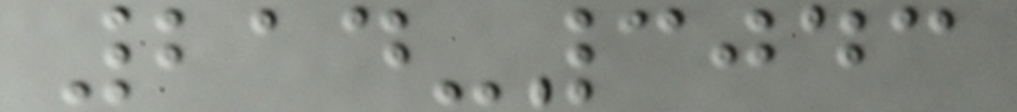214-3043
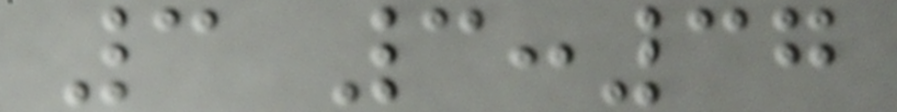3 3:37
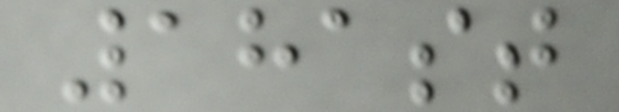181st
